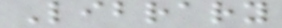Library
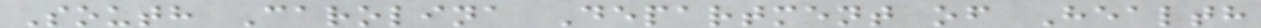South Carolina Department of Health
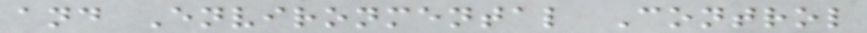and Environmental Control
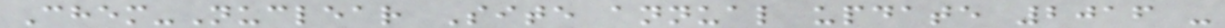Chem-Nuclear Site annual update 2016 -
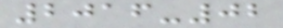2016-02
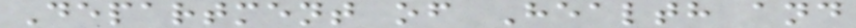Department of Health and
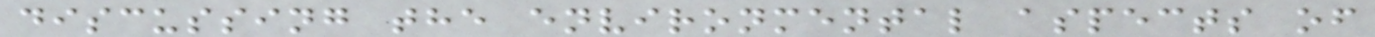discussing the environmental aspects of
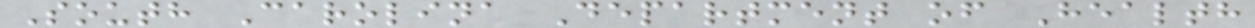South Carolina Department of Health
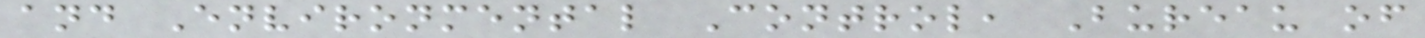and Environmental Control, Bureau of
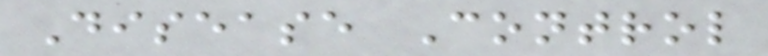Disease Control
